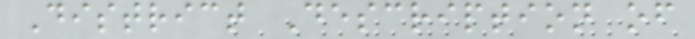District Description of
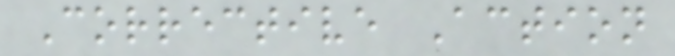Corrective Action
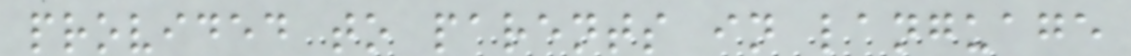provided to parents in language
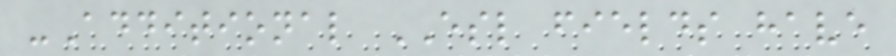-Additional ESL fields have
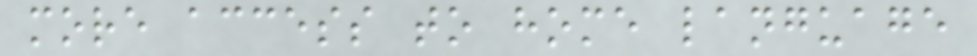more access to home language
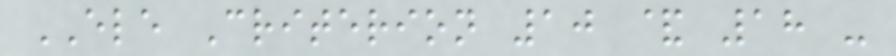ELE Criterion 10 & 18 -
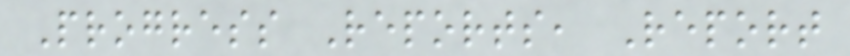Progress Reports, Report
